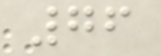76
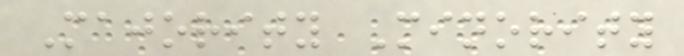Majority Minority
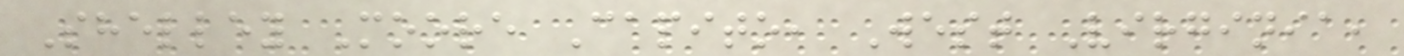Shelley Moore Capito, West Virginia,
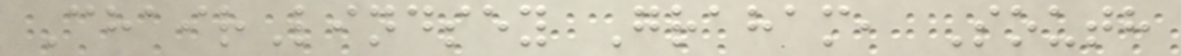ChairLindsey Graham, South
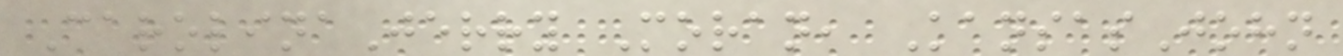CarolinaJerry Moran, KansasJohn
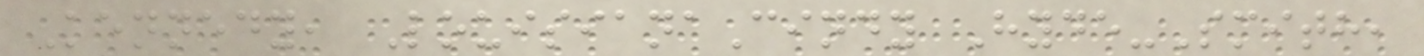Kennedy, LouisianaCindy Hyde-Smith,
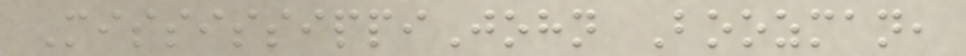MississippiJohn Boozman,
